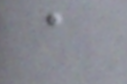a
